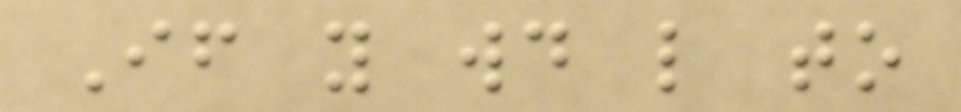If you would like to
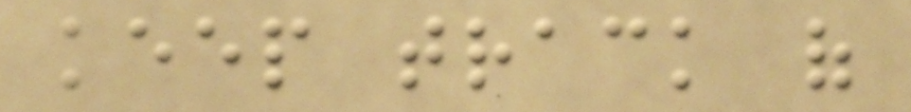keep track of
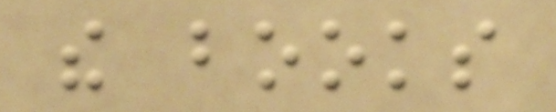the books
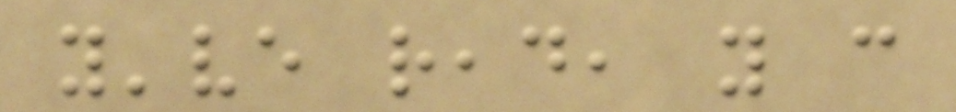you've read, you can
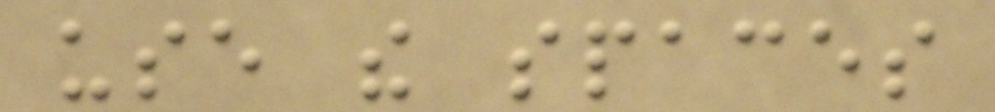use the spaces
